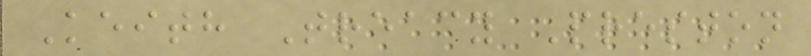Keith Treacy Preston
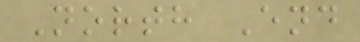North End
